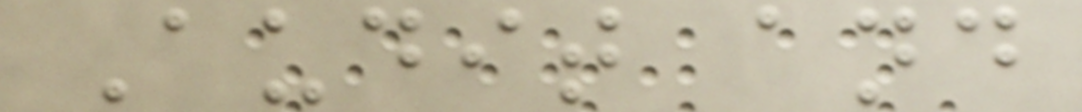Audit and
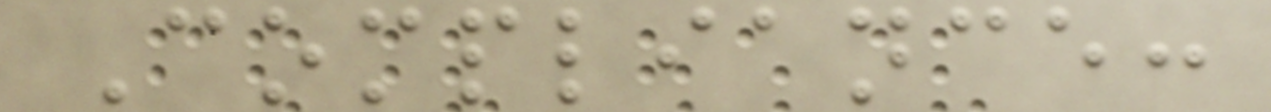Compliance:
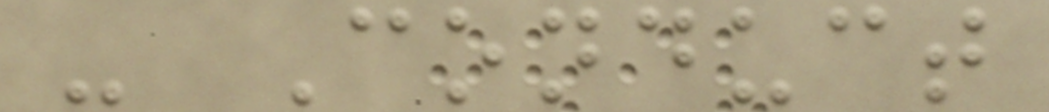- Conduct
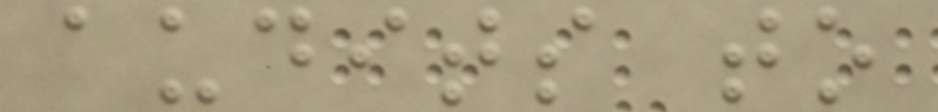audits to
